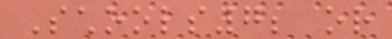Schools7; or
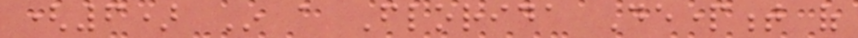(6) In a Florida Department of
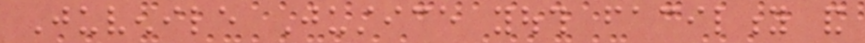Juvenile Justice youth facility and
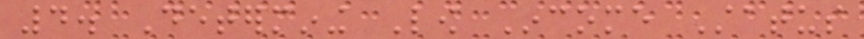4. Determining Low Income Status
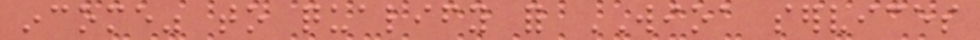income" to qualify for WIOA services
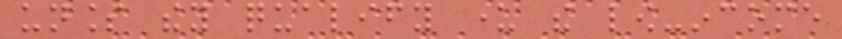unless they qualify under the low-income
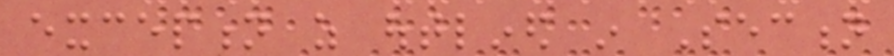exception as outlined in Section
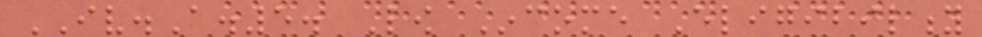IV.A.5. Low Income Eligibility
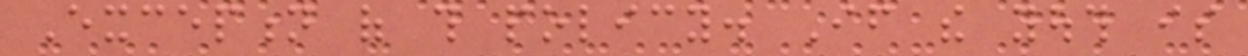Exception of this policy. If the youth is
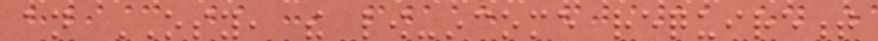an OSY, the low-income requirement
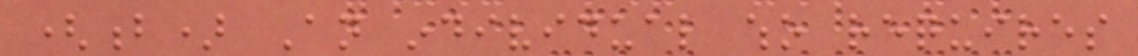(b) An individual who requires
